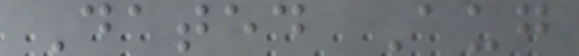Dated Aug
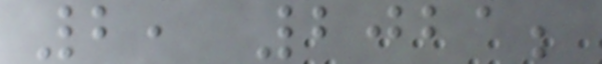2, 2021;
